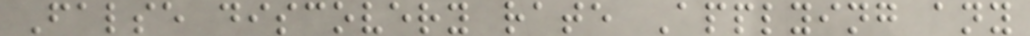False discovery rate Applying any
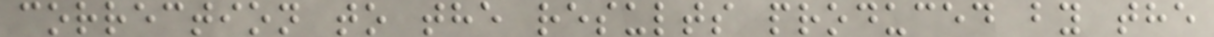correction to the results produced by the
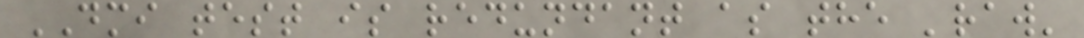DMI test is redundant as the 'raw'
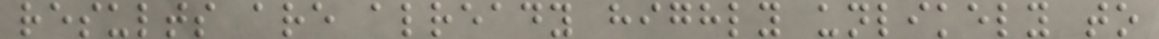results are already highly unlikely to
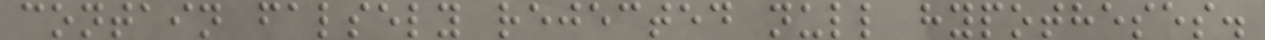contain falsely rejected null hypotheses.
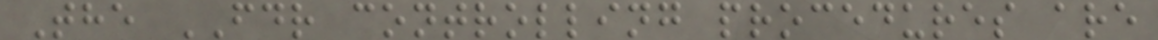The FDR controlling procedures are
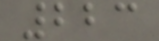223
